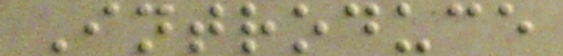Introduce
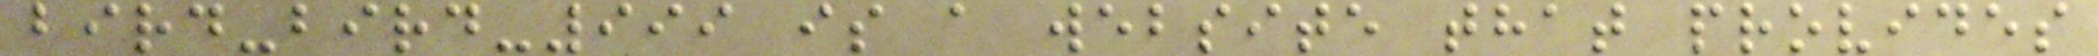bird-bird-999 is a website that provides
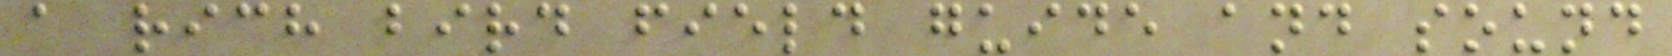a rich bird field guide and sound
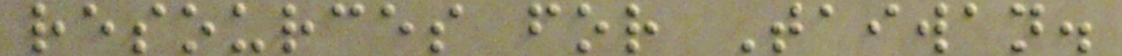resources for Taiwan.
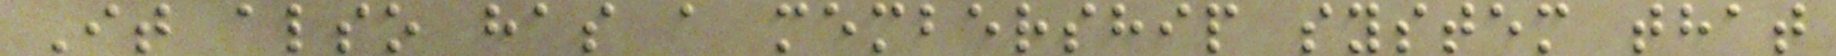It also has a membership system that
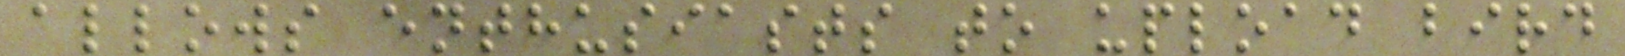allows enthusiasts to upload bird
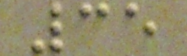35
